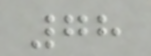78
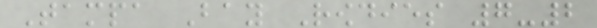Tampa Bay Rowdies 7-2
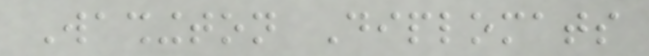Washington Diplomats
